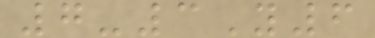7-3Y6
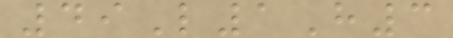49L1H3
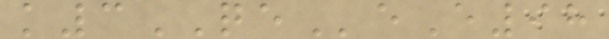k3QEeE98
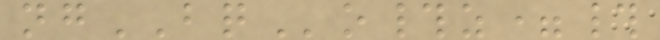ngBQo#z=#
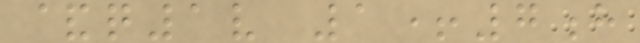&q1v 1+7h
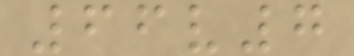66v7
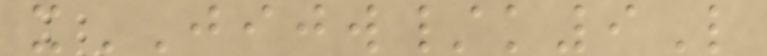xJIJW/k9L
